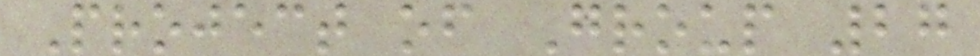Project of Group 27
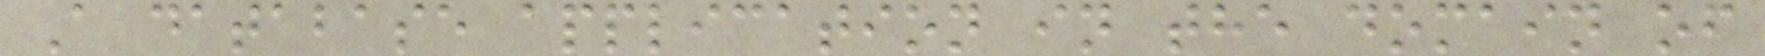A database application in the domain of
